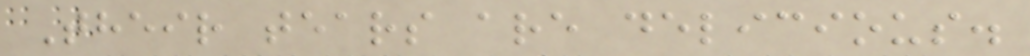Their tears are delicious.
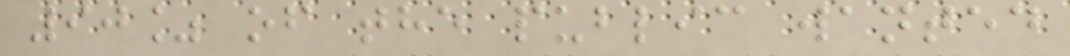90% of the public wanted
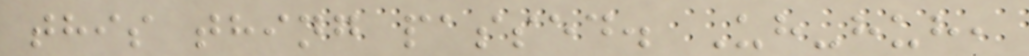this thing passed. Uh-huh,
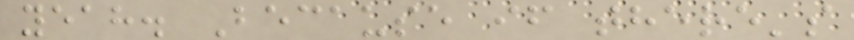yeah. Because if there's
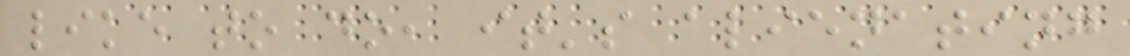like to do, it's alienating
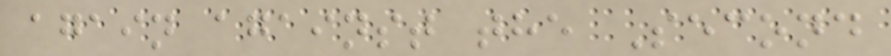again against the Second
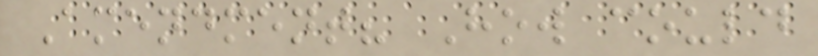Amendment? How could
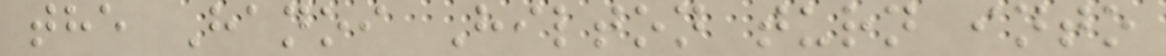the Hanoi Hilton turn into
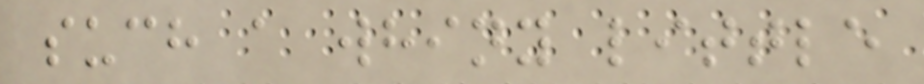such a whiny little
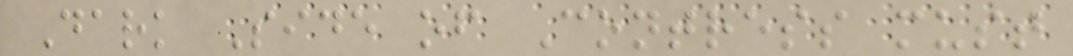Dark Side of Contress must
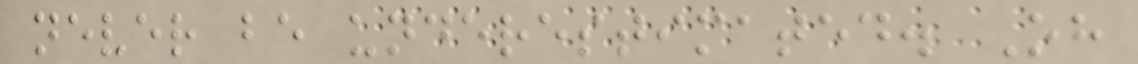never be underestimated. Oh
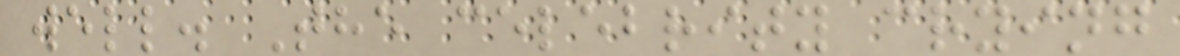well. The celebrity crying
